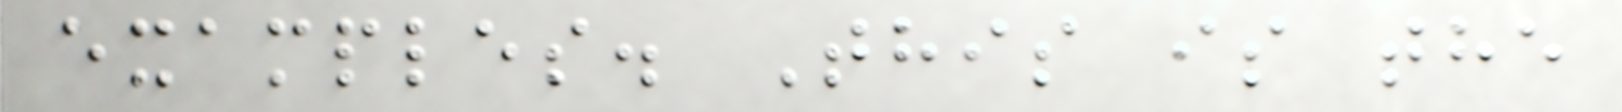examples. This is the
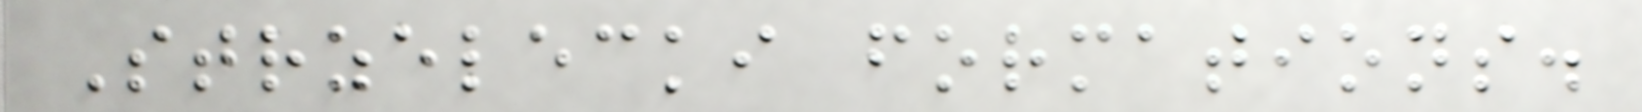Strzelecki formations.
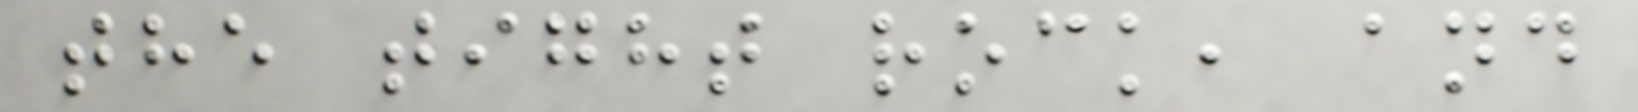the tight rock, and
